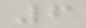6
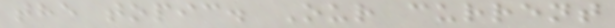the topic. Our current
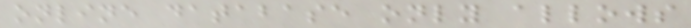online database only allows
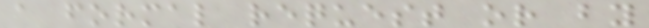a formal request or by
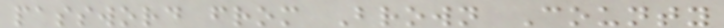password from Brown County
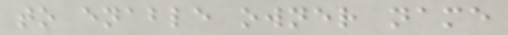to enable owner name
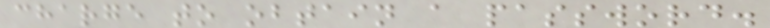charge to obtain a password.
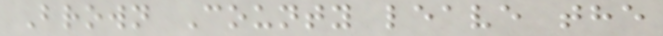Brown County leave the
